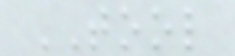TOOL
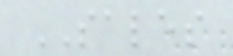SALES
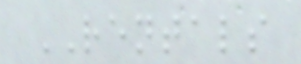RENTALS
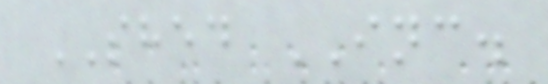SHED INC.
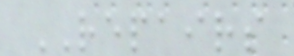REPAIRS
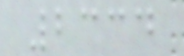2334
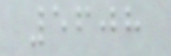5608
